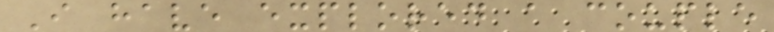I have explored a couple
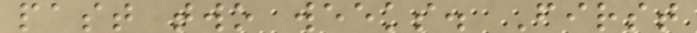past two weeks. First
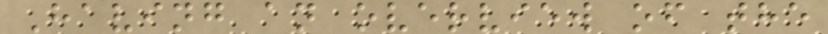Having an overview of the
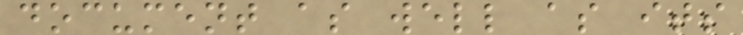document as well as its
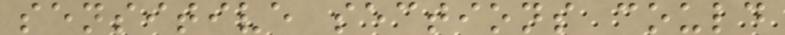sensitive sections could
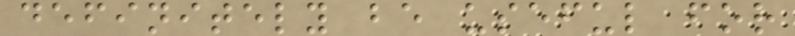definitely be useful for
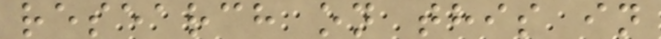research on this in
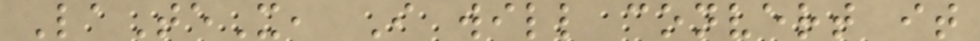LaTeX, I will convert it
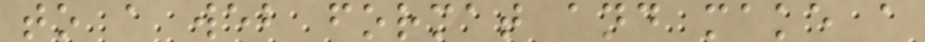to a web format and make a
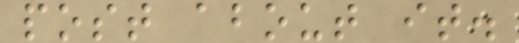post about it.
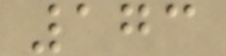173
